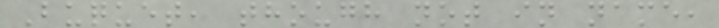Buquet, though not in name,
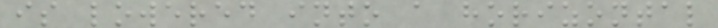is lowered into a horizontal
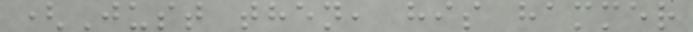(Just then, his hammer
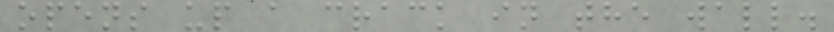opens up a crack in the wall.
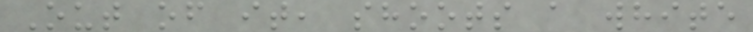Out of it, shoots a white
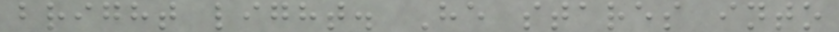bright light. He stares into
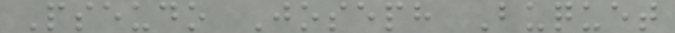Pseudo Joseph Buquet
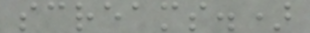screams.)
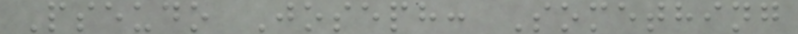Pseudo Joseph: Something
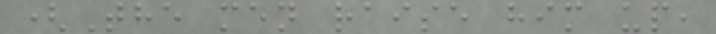(The men raise him up,
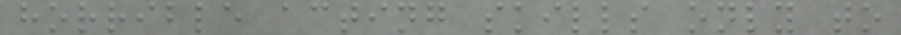horrible acting skills only to
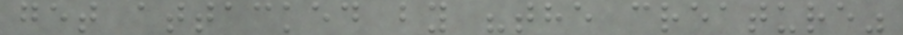get attacked by "the creature"
